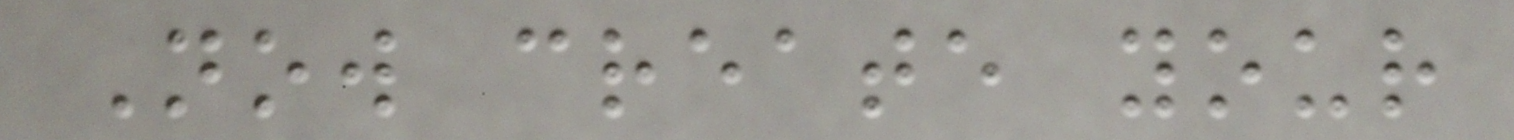Now create your
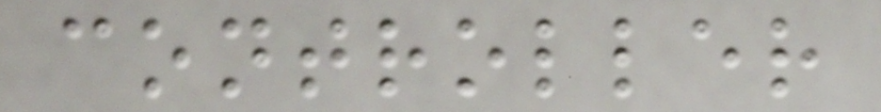controller
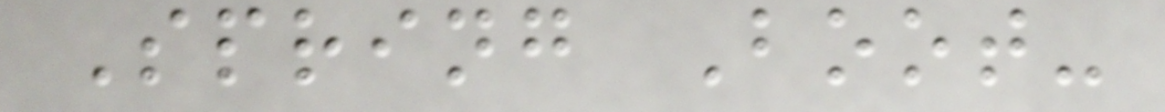Spring Boot-
